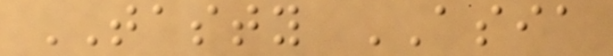TASTY ASIA
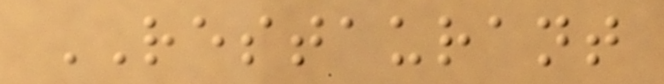RESTAURANT
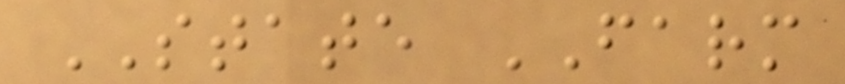STATE FARM
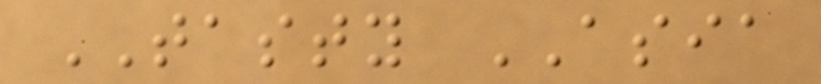TASTY ASIA
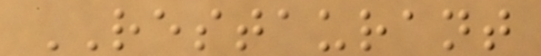RESTAURANT
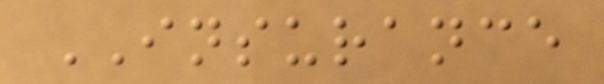INSURANCE
